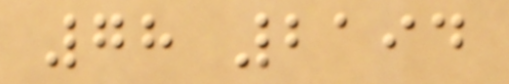78 2194
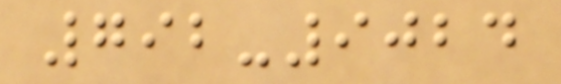792-9024
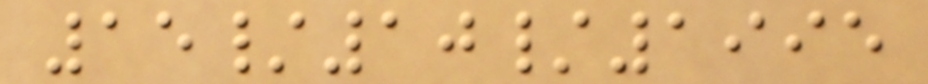15/10/1995
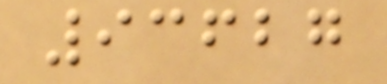93627
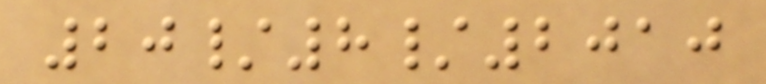20/8/2010
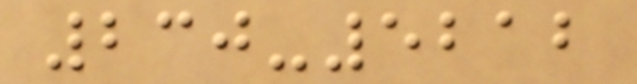230-5212
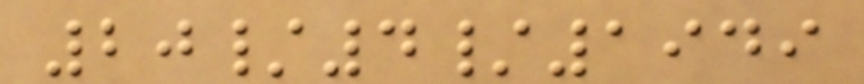20/4/1949
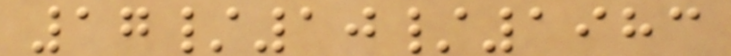17/10/1983
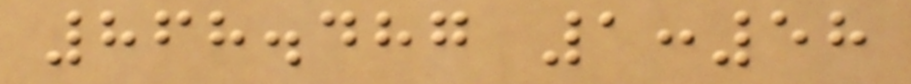868.487 1:58
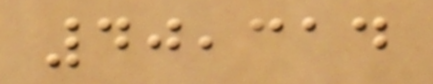40,314
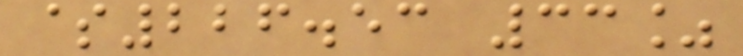$226.53 33%
